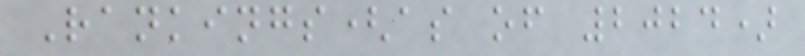Rankings(as of 2024)
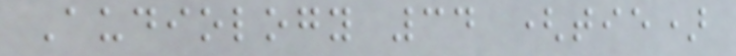Audiology 34 (tie)
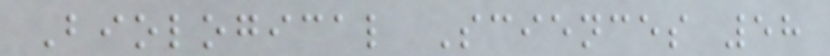Biological Sciences 58
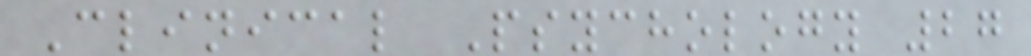Clinical Psychology 27
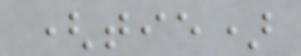(tie)
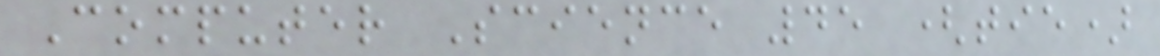Computer Science 45 (tie)
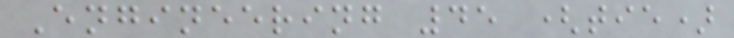Engineering 45 (tie)
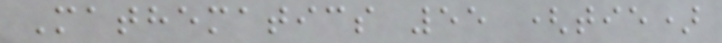Mathematics 55 (tie)
